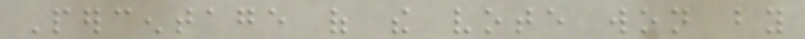Percentage of the vote won by
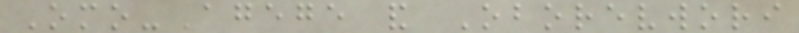Omo-Agege and Oborevwori
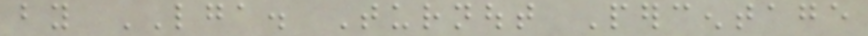by LGA. Turnout Percentage
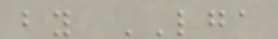by LGA
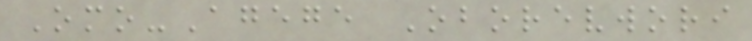Omo-Agege Oborevwori
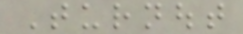Turnout
